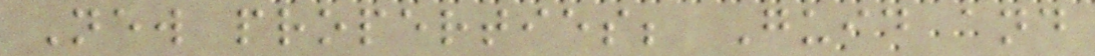New properties; Guid and
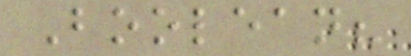Boolean?
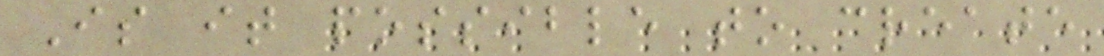Is it possible to create
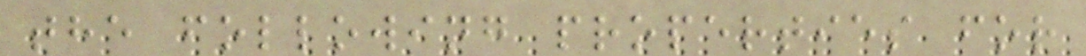the following properties for
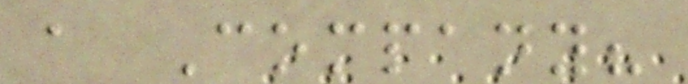a Company?
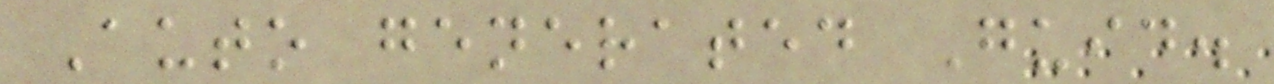Auto generated Guid.
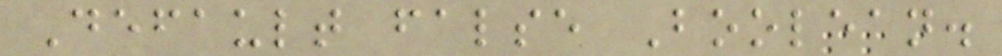Default false Boolean.
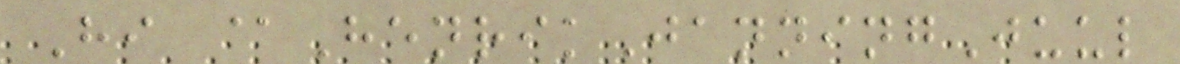Hi @HenrikJanningJuul
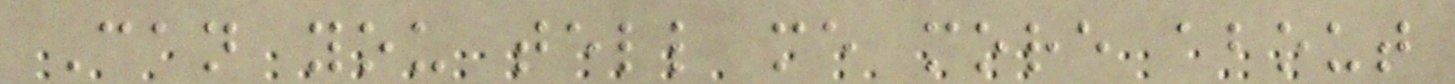Can you tell me more about
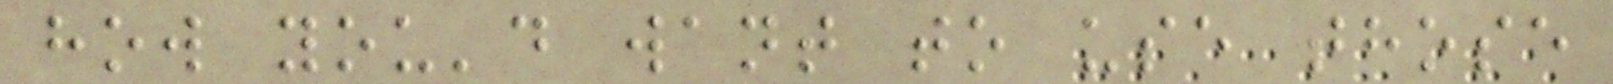how you'd want to use those
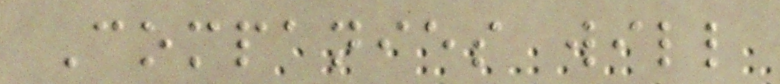Companies will
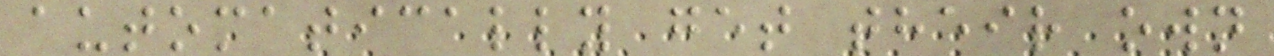automatically get their own
